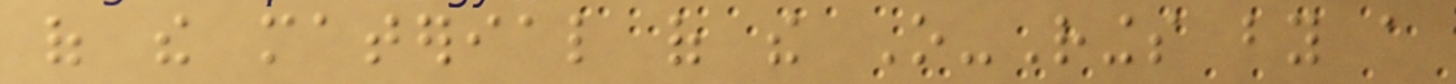of the material of the O-Rings by a
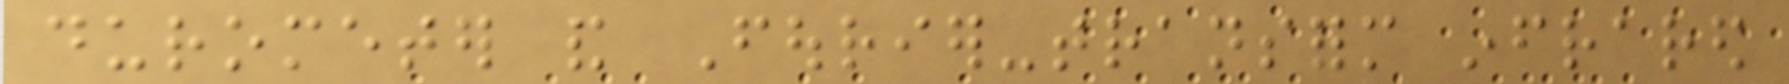durometer and Fourier-transform infrared
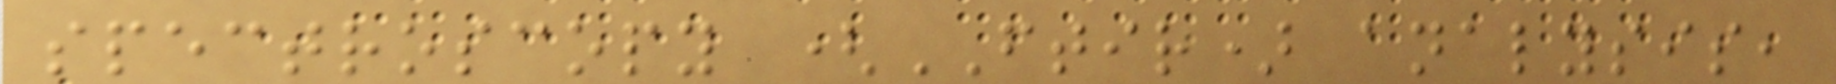spectroscopy (FTIR) analysis,
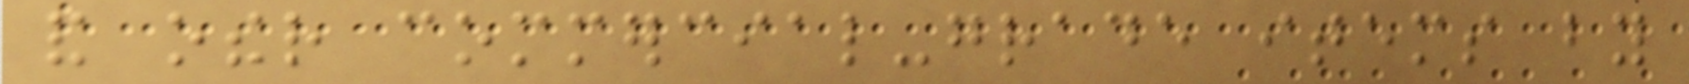and other commercial-grade items by
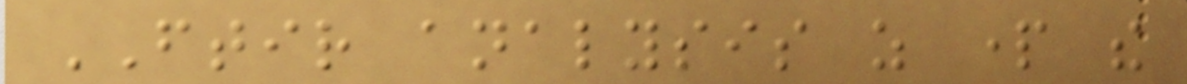FTIR analysis as part the
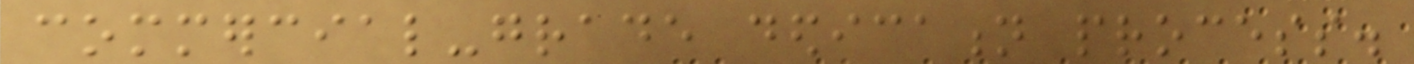commercial-grade dedication process.
